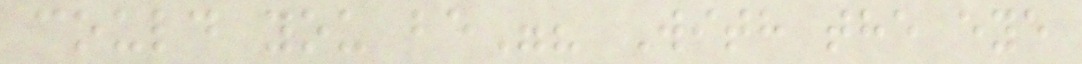could you be"? With the eye
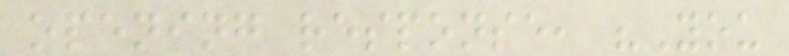opening response, "You
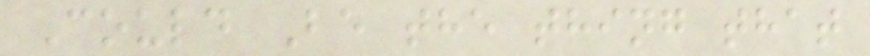Could Be the thing that
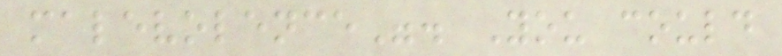malevolence". You could
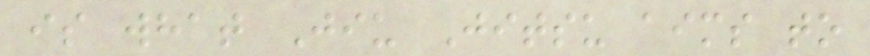is what Jiu Jitsu aims to
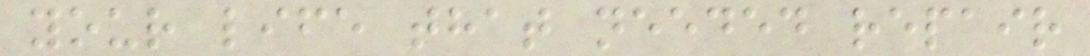your life that needed repair
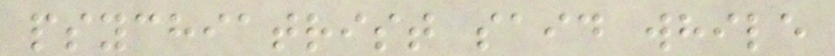psychiatrist said while
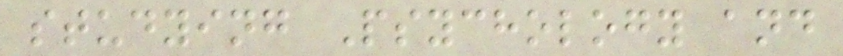studying Psychology and
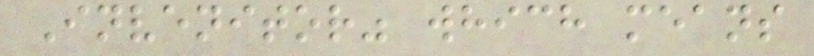Invenitor" which means
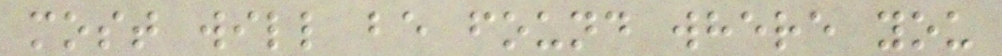most will be found where you
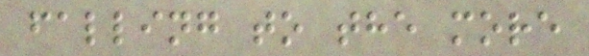falling to the more
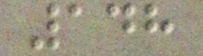148
